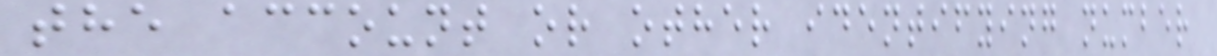the account or other identifying number
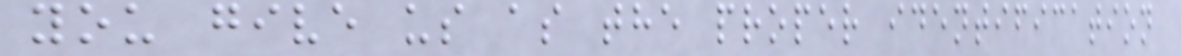you give us as the proper identification
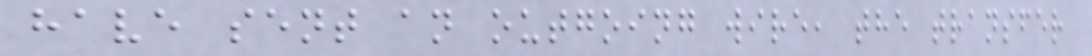have sent an outgoing wire, the transfer
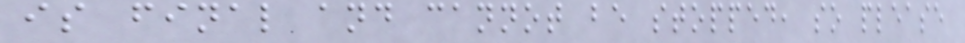is final and cannot be stopped, so please
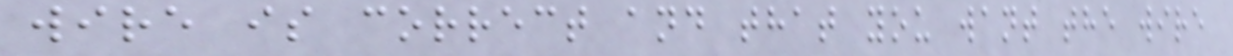wire is correct and that you want the wire
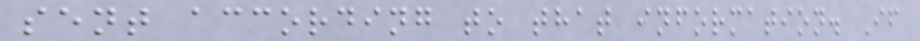sent according to that information. If
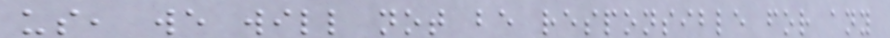us, we will not be responsible for any
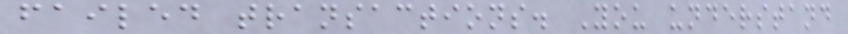failed transactions. You understand
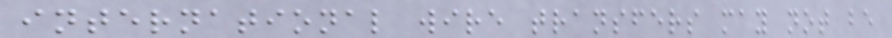international wire transfers may not be
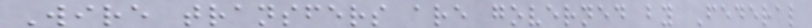Wire transfers are governed by Federal
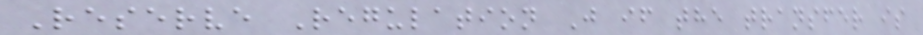Reserve Regulation J if the transfer is
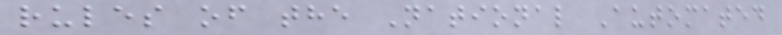rules of the National Automated
